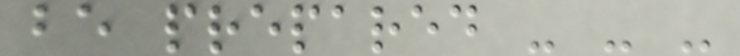be prepared - - -
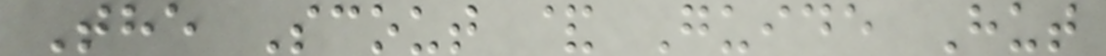The Scout & Guide Hut
